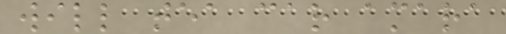will tea car amara
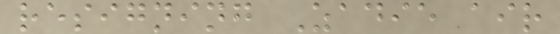resigning Zadie air
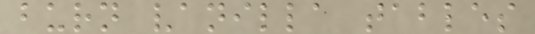burn vanilla tables
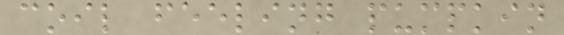coil feeling pumpkin
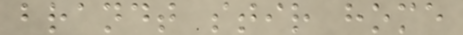brandt stir home
